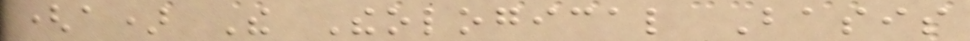(a) The Theological Basis
